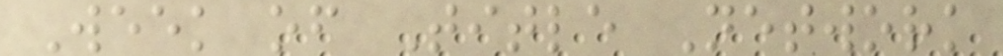Week of Title Network
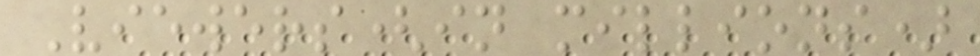Viewers(in millions)
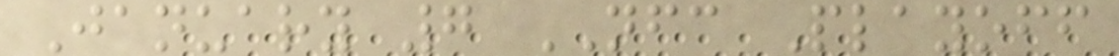January 7 NFC Playoff
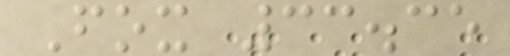Fox 33.35
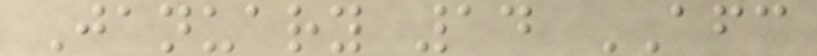January 14 AFC
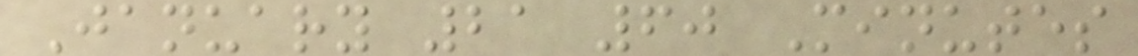January 21 60 Minutes
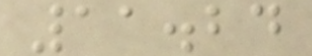11.24
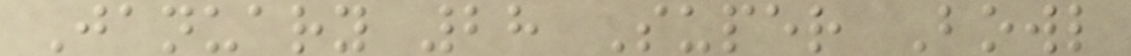January 28 Super Bowl
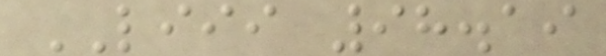LIII 98.19
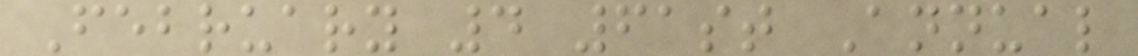February 4 61st Annual
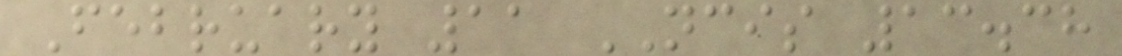February 11 NCIS 13.38
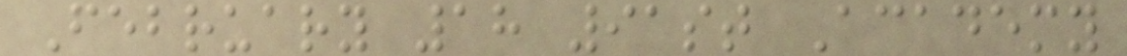February 18 91st Academy
